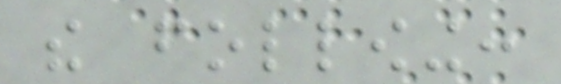the following:
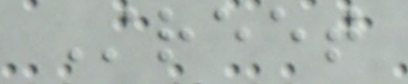Street
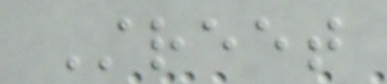Street
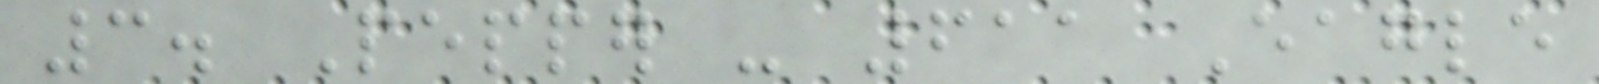3. Pepper - 611 Eagle
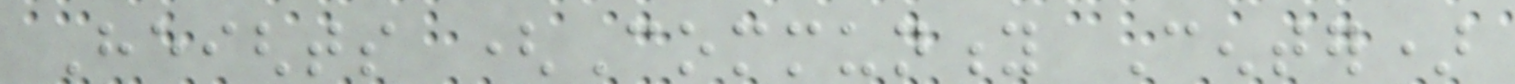Heights (Community Center)
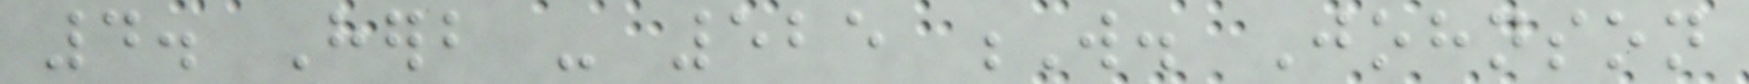4. Herb - 525 W. Johnson
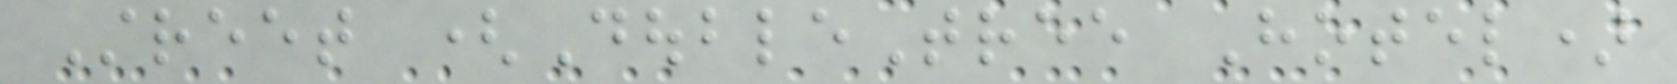Street (DoubleTree Hotel)
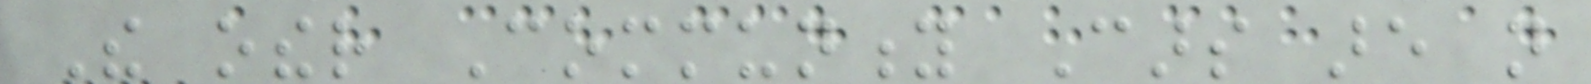The other Community Cars are not
